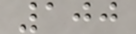100
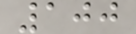100
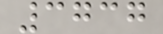3737
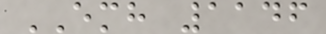EMH 1146
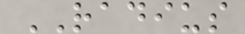RADIUS
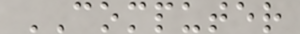COMPUTER
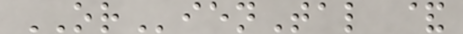ORienTal &
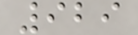929
